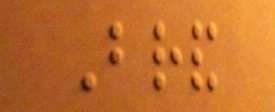Brand
